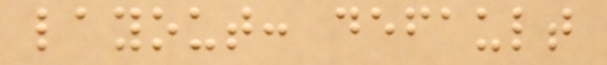layout: default
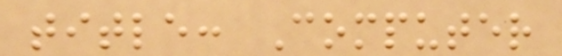title: Computer
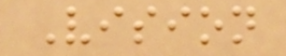Vision
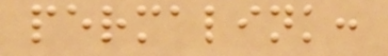permalink:
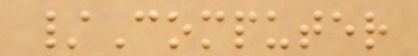/Computer
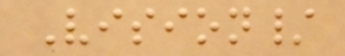Vision/
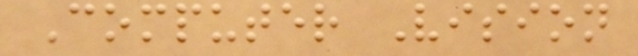Computer Vision
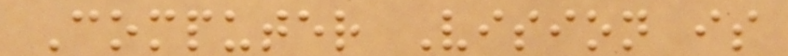Computer Vision is
